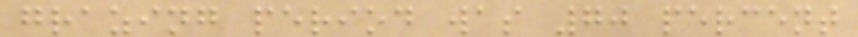grazing period was 70 percent
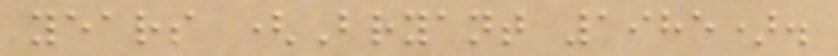years (Bryant 1985).
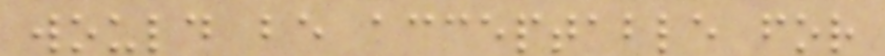would be acceptable for
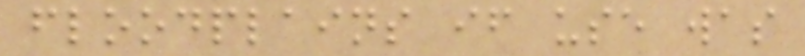floodplains if use was
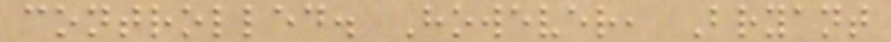controlled. However, Bryant
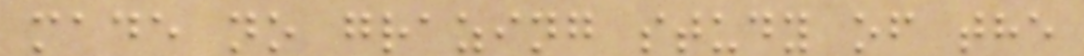made no grazing study of the
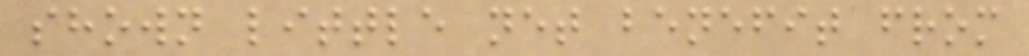shown little net benefit from
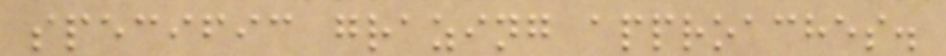specific grazing approaches.
